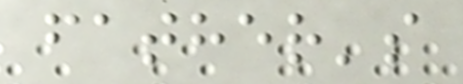father's
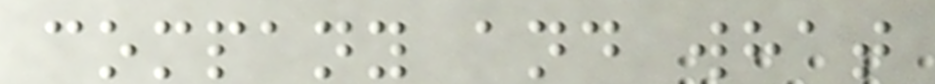company and what
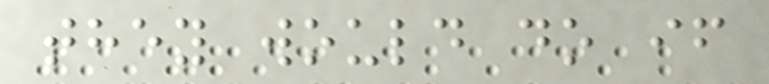they would do if
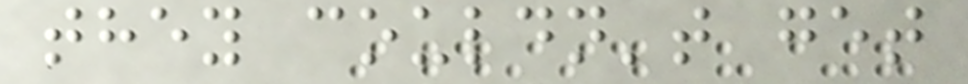they couldn't get
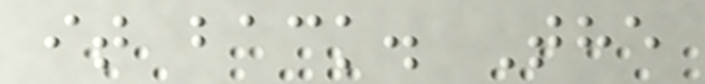it back. The
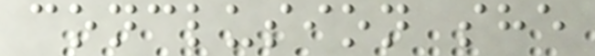conclusion she
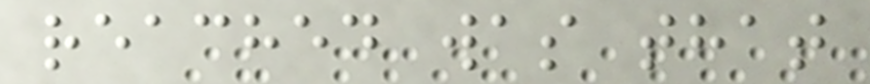reached was that
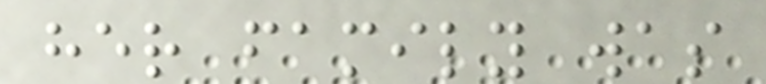her family was
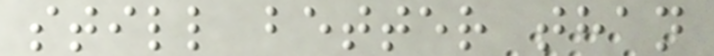still better than
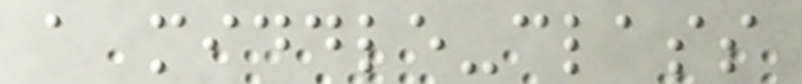a middle-class
